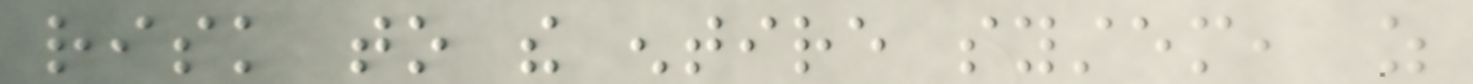risk to the entire system, as
